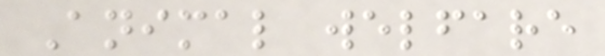Animal welfare
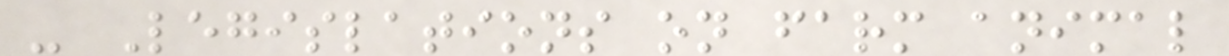- Legislations on farm animal
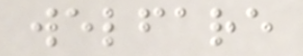welfare
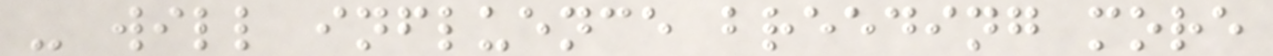- will influence breeding more
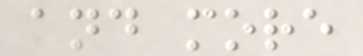and more
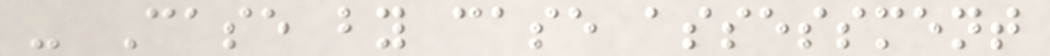- Case by case assessment
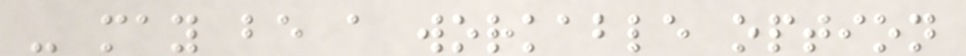- may be a workable option
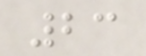23
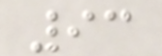93
